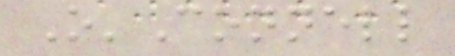O'Connell
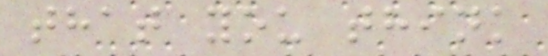that you think
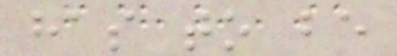has to be
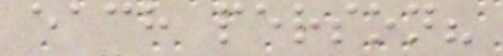each person?
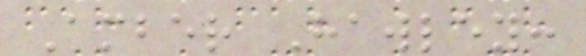Amber Hawley:
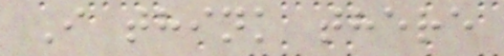I think there
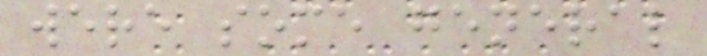were some general
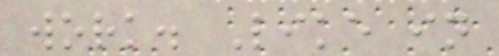work. Like in
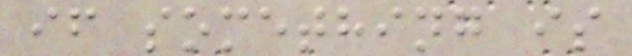if something is
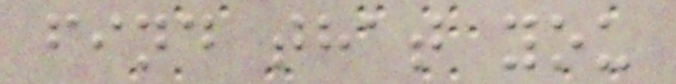find that you
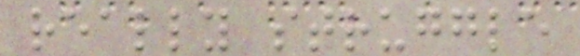really struggle
